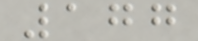177
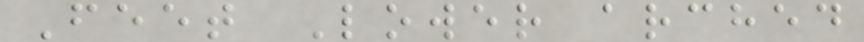Feet Lower arched
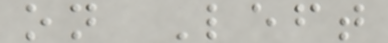on Left
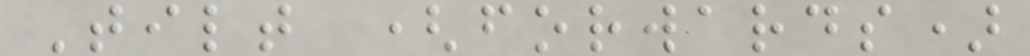Tilt (forwards)
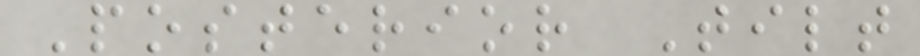Posterior Tilt
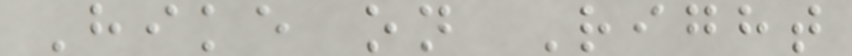Hike on Right
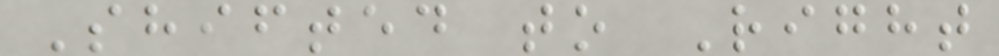Shifted to Right
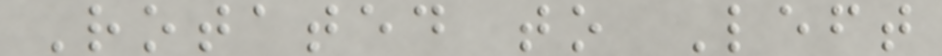Rotated to Left
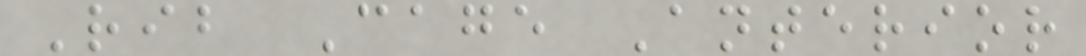Rib Cage Anterior
